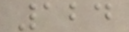124
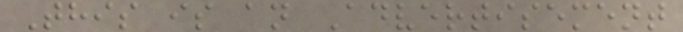This is an Advertisement
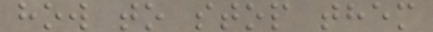how to stop them
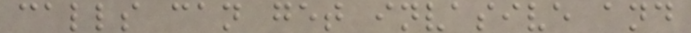calls can get invasive and
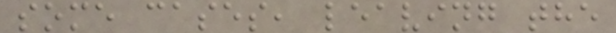some cases, leaving the
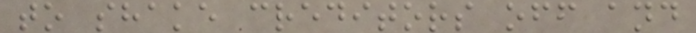to shake creditors off and
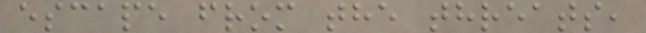escape from the threats,
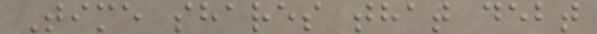Time shares that debt
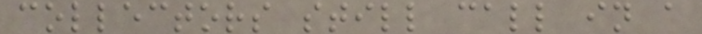collectors still call in a
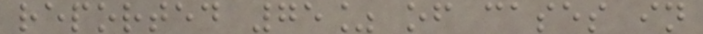reported 75% of cases in
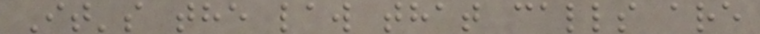It's the law that calls are
